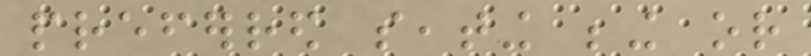preferred seating being or
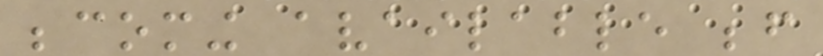becoming available before
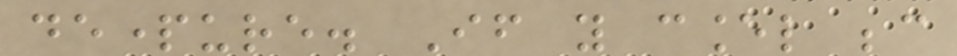departure. If you cancel because
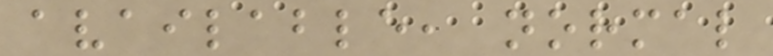available, normal
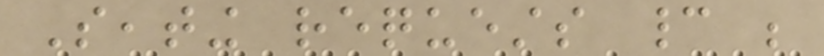Seating requests cannot be
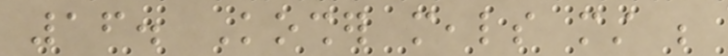16. Kosher meals must be
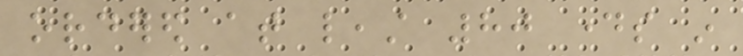ordered at least 80 days in
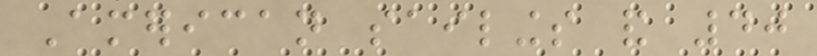American sailings and 40
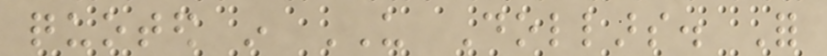quoted in US Dollars. For
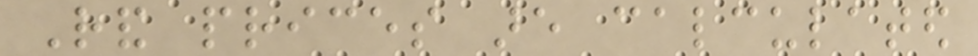Rand prices are calculated
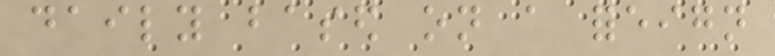daily based on a foreign
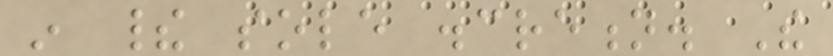in their sole discretion. The
